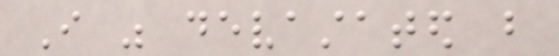I was devastated but
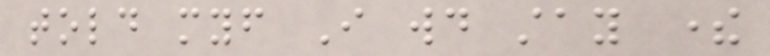told myself I would stay there
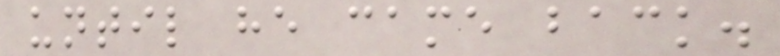until he came back.
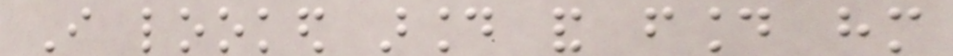I looked around and found him
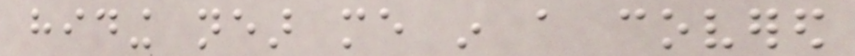hiding near me in a covered
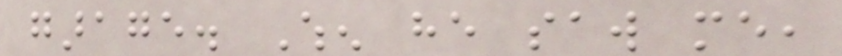garage. When he saw me,
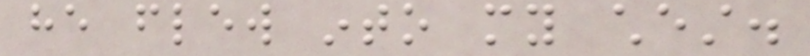he flew into my chest.
